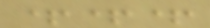+++
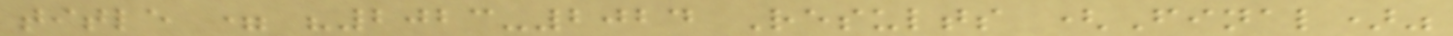title = "2023-2024 Results (Final)"
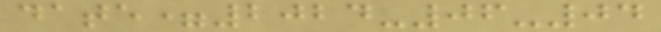date=2024-06-04
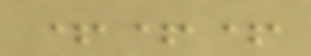+++
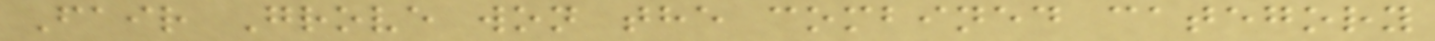Fair Grove won the combined category
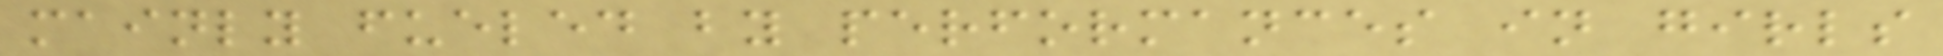mainly fueled by performances in girls
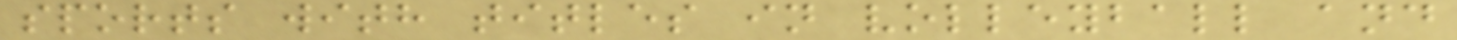sports with titles in volleyball and
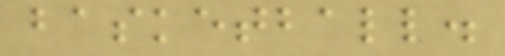basketball.
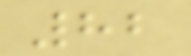82
